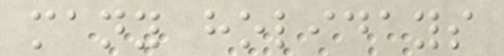many holidays
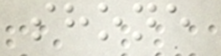shone
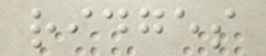ridges
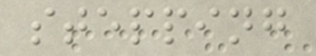stepping
